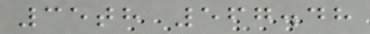35th 567.48
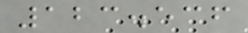123.536
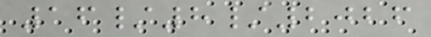16/8/2026
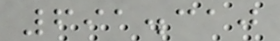691.310
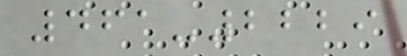461-2229
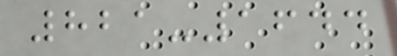821-1644
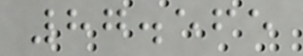87.565
